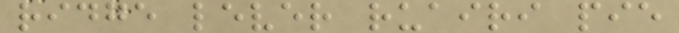ridge lever ruairi pie
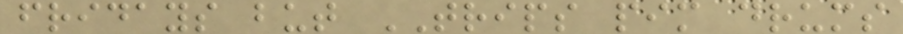fridays but TRIPS pim drums
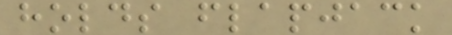holds flapjack
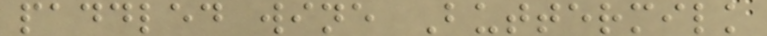paddled wine Buttermilk
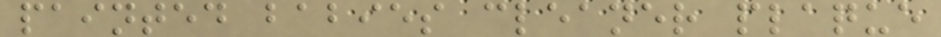painted babies cleaner plaque
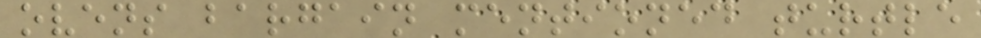ovens bargain mentioned turtle
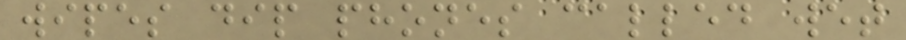wipes dip phones called wet
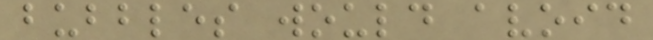bubbles would avoid
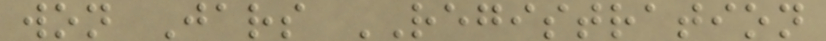won Jars REGISTRATION
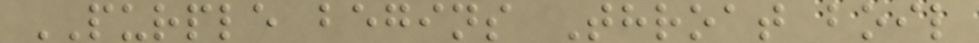PURPLE begins Throat boil
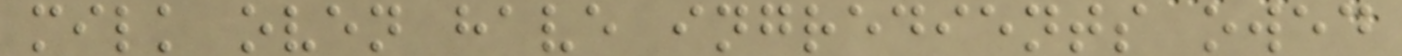milk oven have ingredients owed
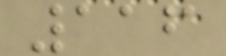116
